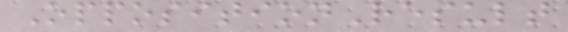OppositionResult
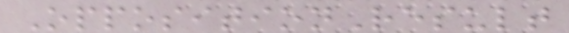OppositionResult
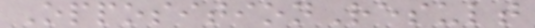OppositionResult
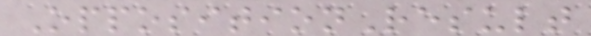OppositionResult
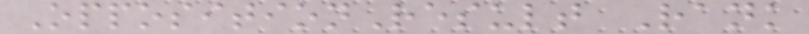OppositionResult Rank
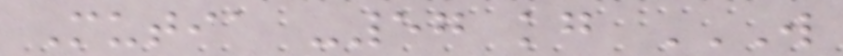Mutia -57 kg W
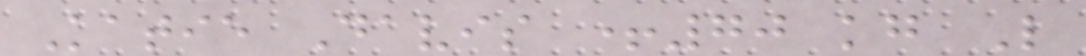Katie Davis +70 kg L
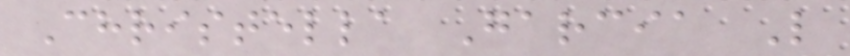Christella Garcia L
